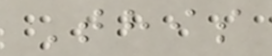This
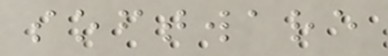software
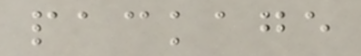package
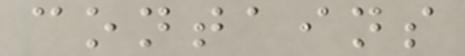contains
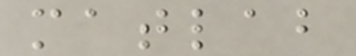matlab
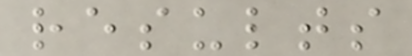results
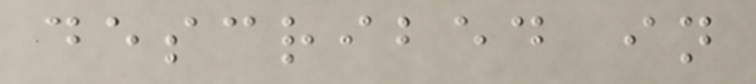described in
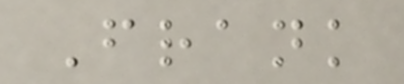Frank
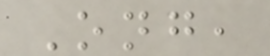Ong,
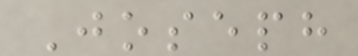Joseph
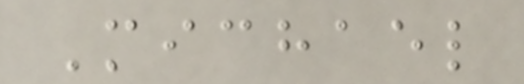Michael
